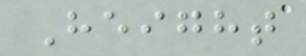Height
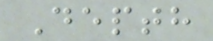Depth
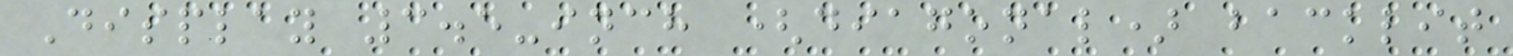Display 3.5-inch (diagonal) backlit
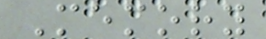Memory
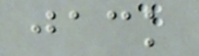jack
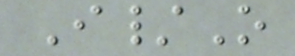I/O
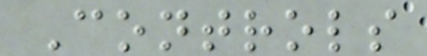Controls
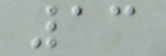13
